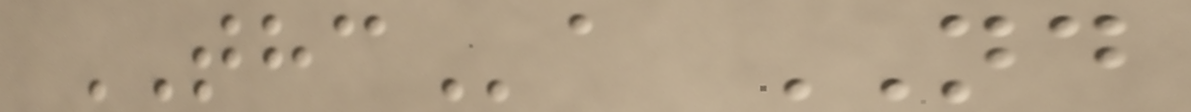THCa ND
